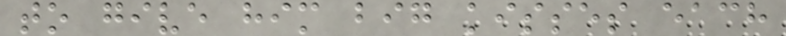to give him big kisses each
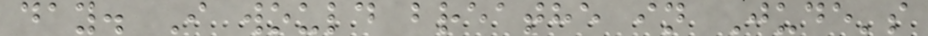day. I would breathe in Jude's
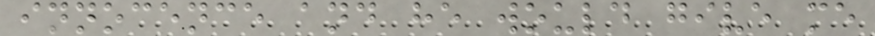innocence and he would give me
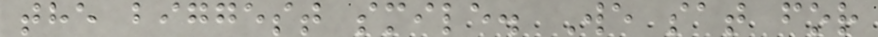the biggest smile. We sat for
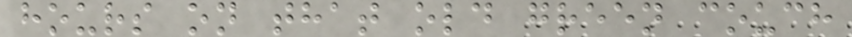hours on that old green couch
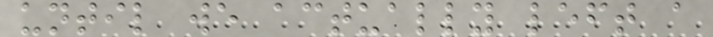until we actually left a
